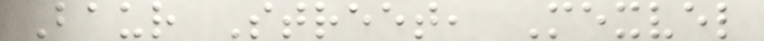Baur Street, Mexvel
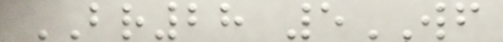BR28 5WF
